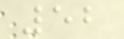52
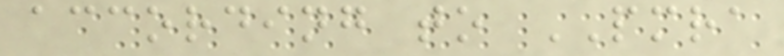according to PMRA
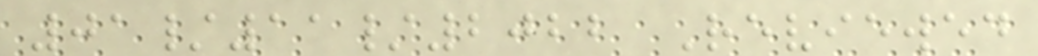01/11/2022 Reviewed
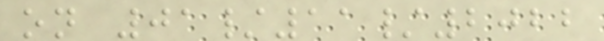on 01/11/2022
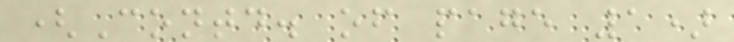(Contd. of page 1)
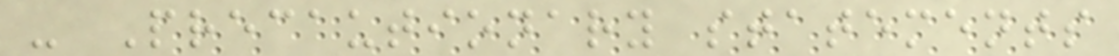- Precautionary statements
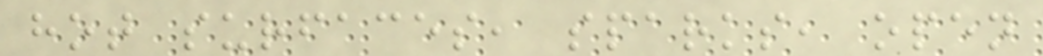hot surfaces, sparks, open
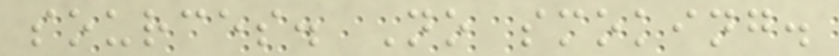sources. No smoking.
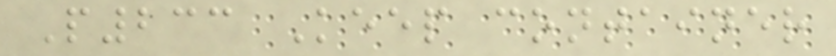P233 Keep container
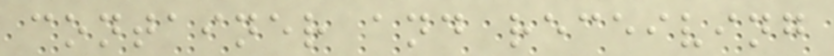container and receiving
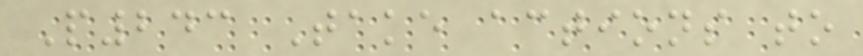P243 Take actions to
